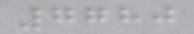7780
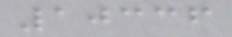10336
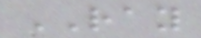RAY
